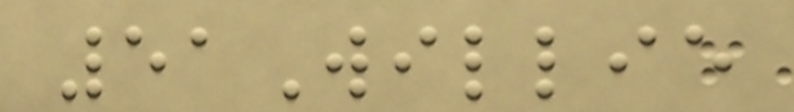51Willie
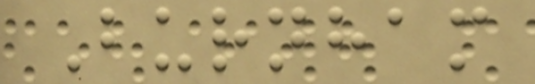Burnham
